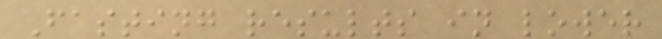Fasting results in lower
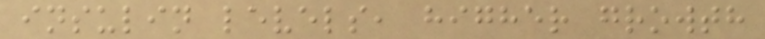insulin levels, higher growth
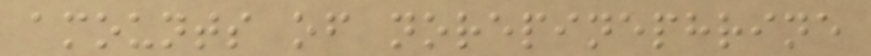amounts of norepinephrine
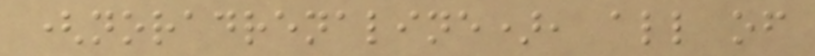(noradrenaline), all of
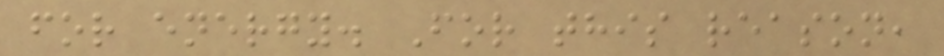for energy. For this reason,
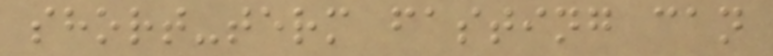short-term fasting can
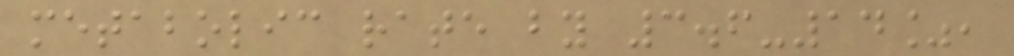metabolic rate by 3.6-14%,
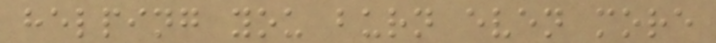helping you burn even more
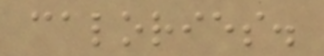calories.
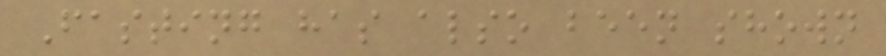Fasting has also been shown
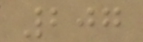207
